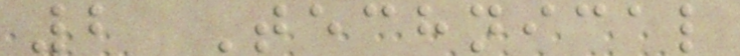2 Technical
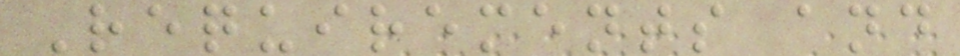Requirements and
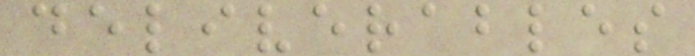deliverables
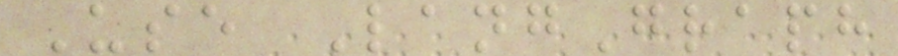Use LangGraph
